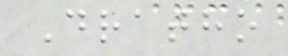Dratho
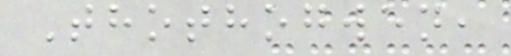Thothogwen,
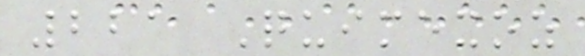221 Quimexoz
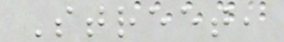Street,
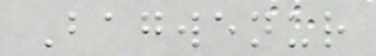Bagwenur
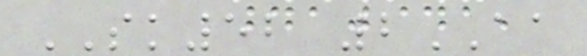SK52 2AA
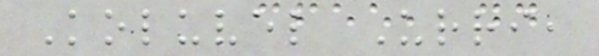Koluvel Urri,
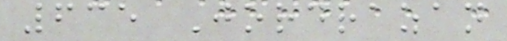635 Jordrazan
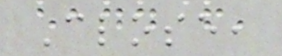Close,
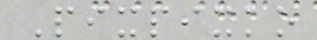Pixpixko
